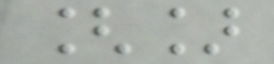[]
